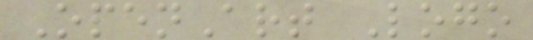OpenArt Logo
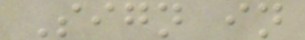Sign in
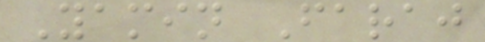Yamin Faraj
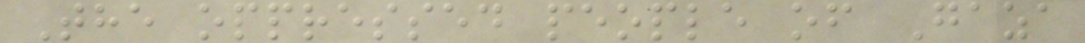The oppressed people of Gaza
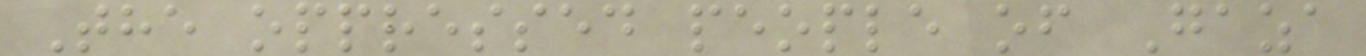The oppressed people of Gaza
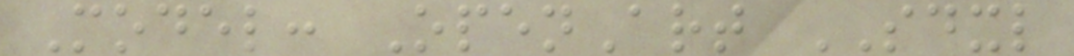Model: OpenArt SDXL
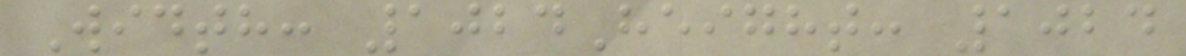Width: 1024Height: 1024
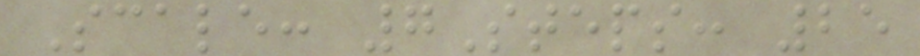Scale: 7Steps: 25
